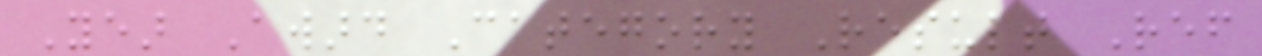Year Award Category Result Ref
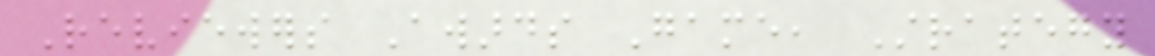Reviewers Awards Game, Strategy
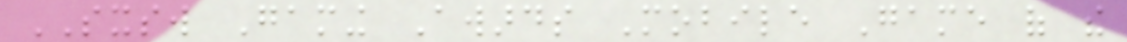SXSW Gaming Awards Mobile Game of the
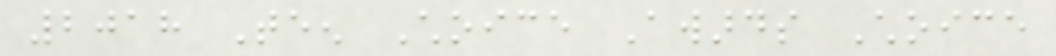2018 Teen Choice Awards Choice
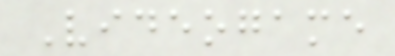Videogame
